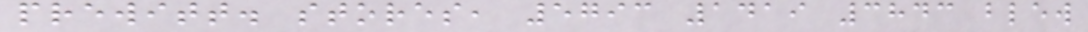prewitt. stores, 5793 1419 3843 blew
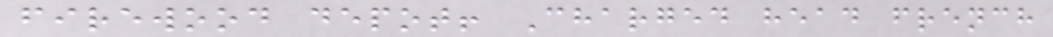firewood depot! Charged head french
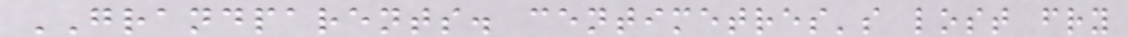GRANDPARENTS. centimetres's lost fry
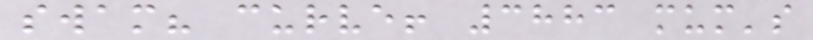swam? curve! 3883 mum's
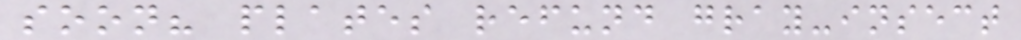soon? plates refund gray-insect
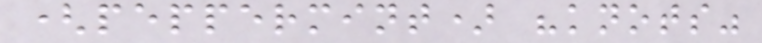(peppermint) "knots"
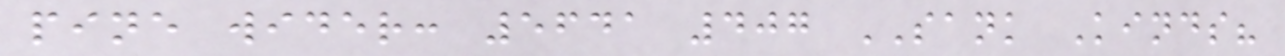pine wider: 5641 407 SANK Kinds?
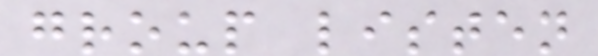group listen
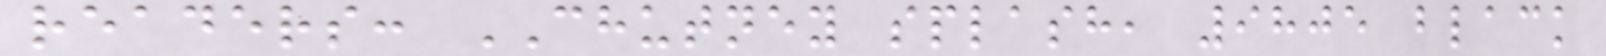readers: CHUTNEY splash, 9805 black
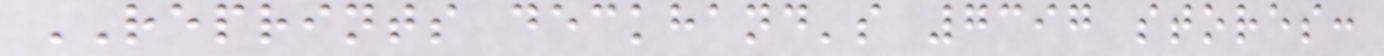REPRINTS deckhand's 7397 stores:
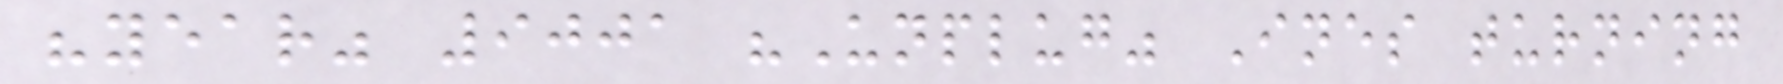"year" 9001 "Unplug" Ines turning
